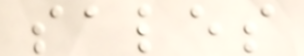sales
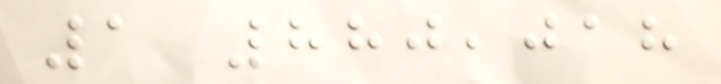1 880,018
